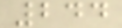244
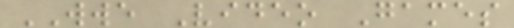WWE Video Games
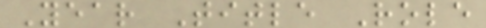Year Title Role
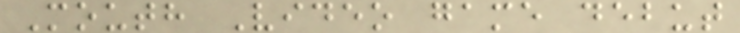Mouth Video game debut
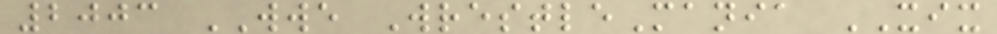2003 WWE WrestleMania XIX
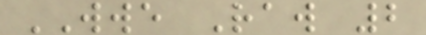WWE Raw 2
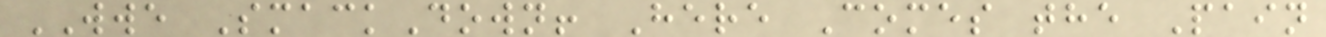WWE SmackDown! Here Comes the Pain
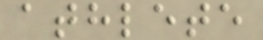athlete
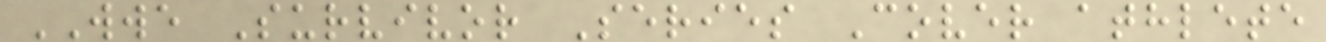WWE Survivor Series Cover athlete
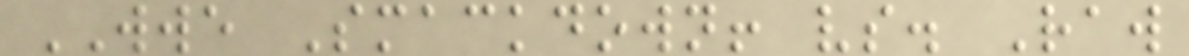WWE Smackdown! vs. Raw
